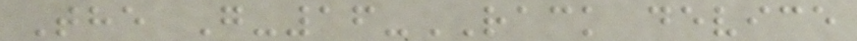The G-16-RACK device
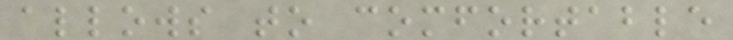allows to comfortable
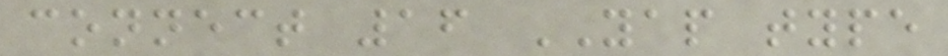connect 16 YAP type
